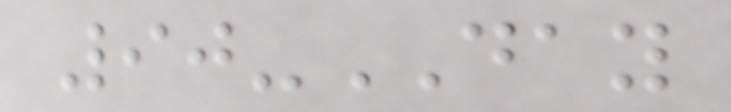90-DAY
